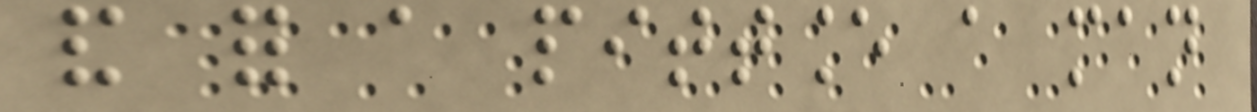and for a pittance a man
